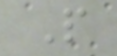P
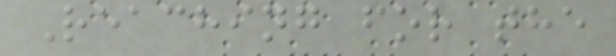Reaching for the
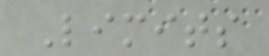Limits
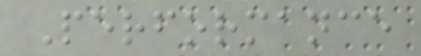Performance
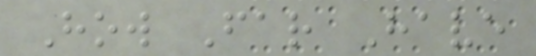How Far Have
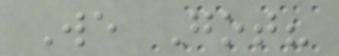We Got?
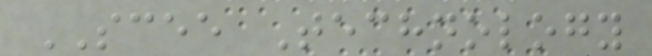SCEE Technology
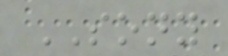SONY
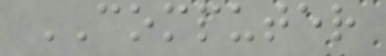COMPUTER
